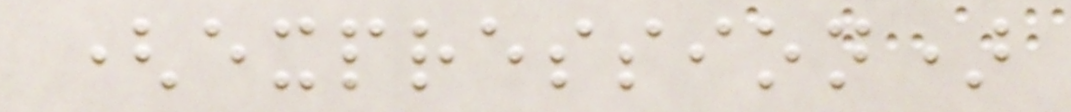(expression)
